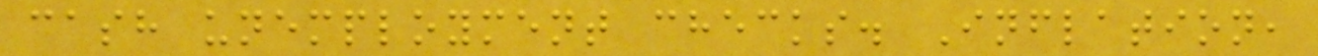cash unemployment checks. Inflation,
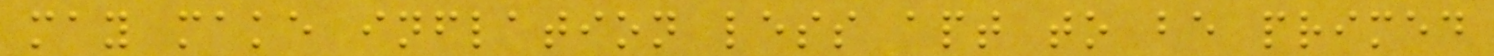may make inflation less apt to be primed
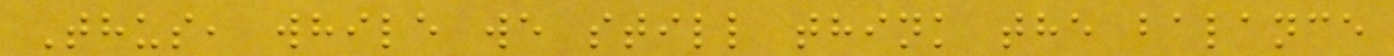Thus, while we still think the balance
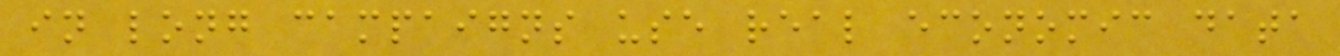in long campaigns use real economic data
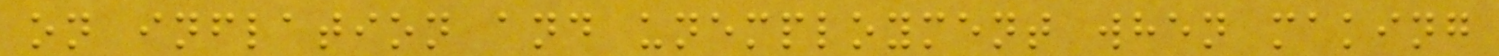on inflation and unemployment when making
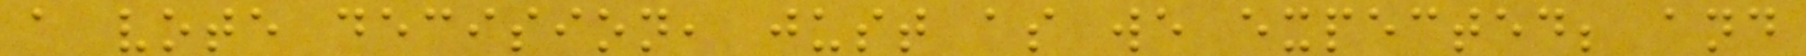a vote decision, just as we expected; and
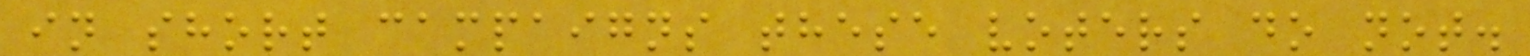in short campaigns these voters do not.
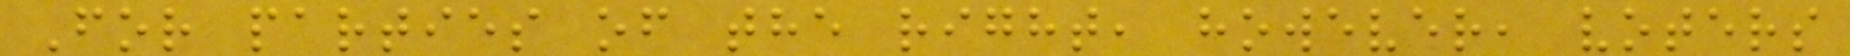For parties of the right, however, voters
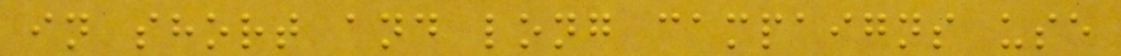in short and long campaigns use
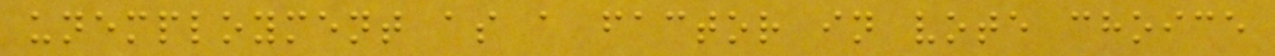unemployment as a factor in vote choice
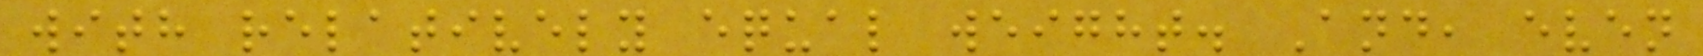with relatively equal weight. And, even
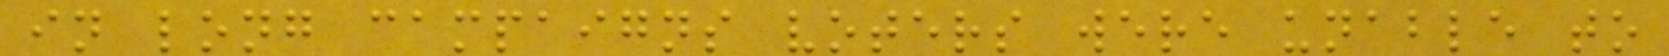in long campaigns voters were unable to
